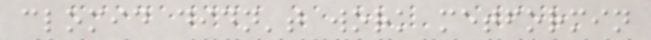clomid didn't work metformin
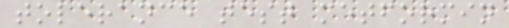tolerance test metformin
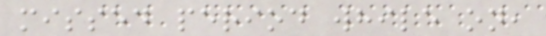missed period while on,
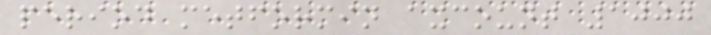period metformin axcount 1000
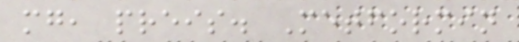mg, preis. Metformin
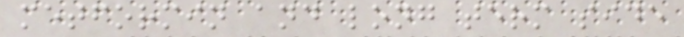metformin and long term side
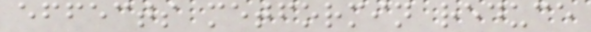effects metformin reduce
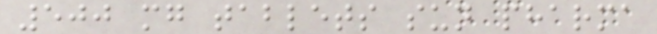500 mg tablets sun pharma
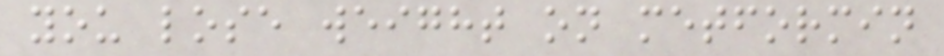you lose weight on metformin
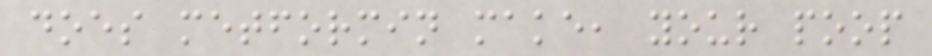does metformin make, your poop
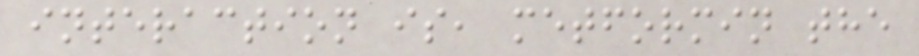interaction is, metformin the
